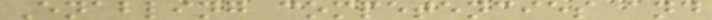Enabling competencies and
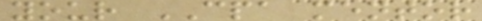your CPA mentor
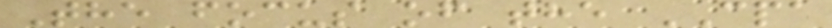The focus of the CPA
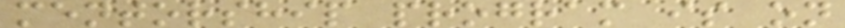mentorship program is on
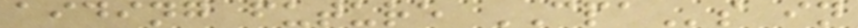aiding future CPAs in
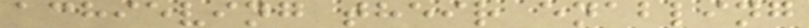achieving their enabling
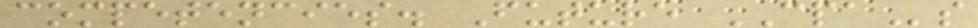competencies. Future CPAs
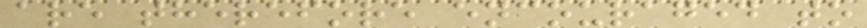are therefore encouraged to
